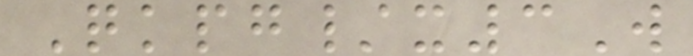Qkpg/x3W
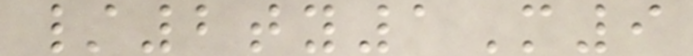/2ty1M9
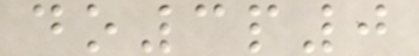do3p0
